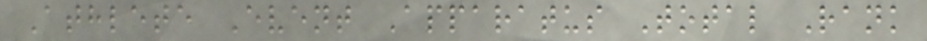Athlete Event Apparatus Total Rank
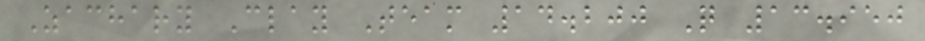Zachary Clay Team 14.200 Q 13.950
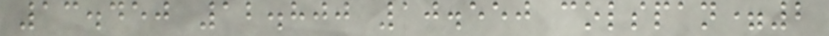13.450 12.800 10.550 colspan=2
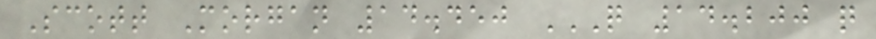Scott Morgan 14.450 Q 14.200 Q
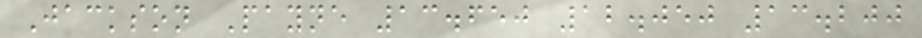Jackson Payne 13.650 12.050 13.200
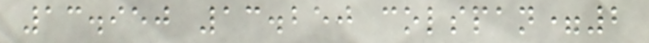13.950 13.250 colspan=2
